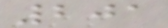201
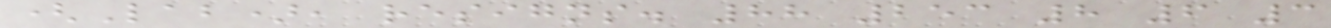(Lab), resigns. 88 253 8 6 3
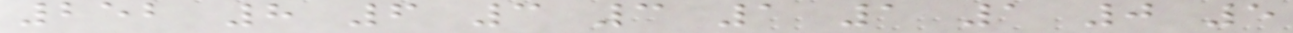252 8 6 3 3 1 1 1 0 5
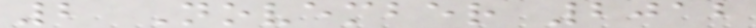2 November 2012
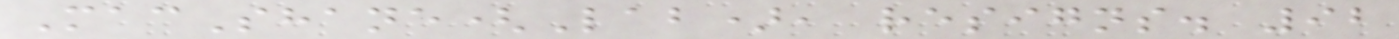MacShane(Lab), resigns. 92
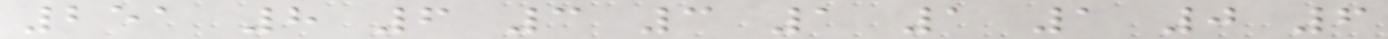251 8 6 3 3 1 1 1 0 6
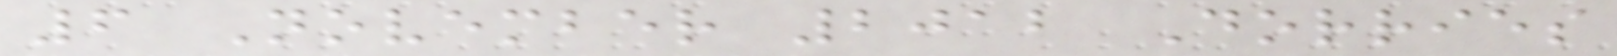6 November 2012 Dorries
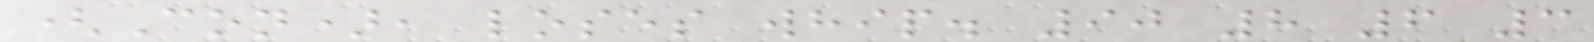(Con), loses whip. 90 8 6 3
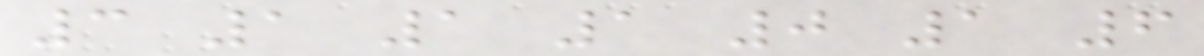3 1 1 1 0 1 6
